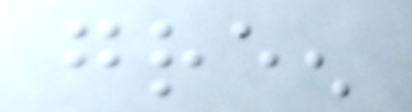green
